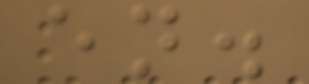en.
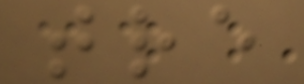tre
